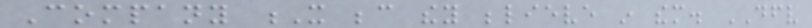Company X because they believe in them. DFV
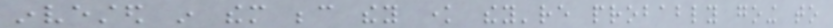invested in them because they know they're probably going to
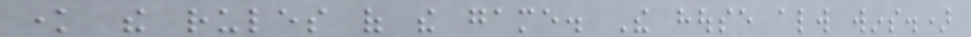know the rules of the game. The house always wins.)
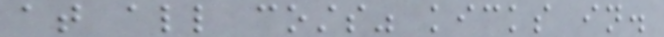at all costs" kicks in.
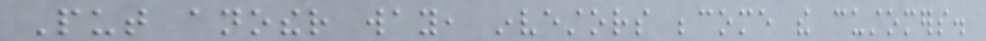Put another way, investors become the customers.
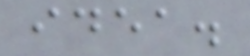idea.
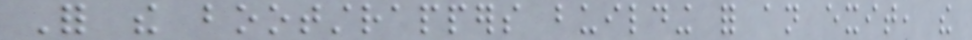For the bootstrappers building for an exit, the
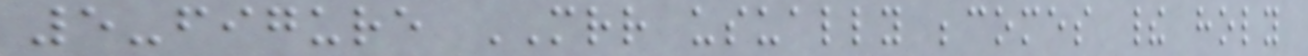5-figure MRR usually becomes their holy
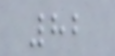82
